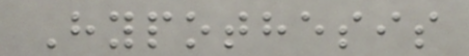Hypothesis
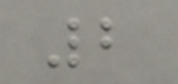2
